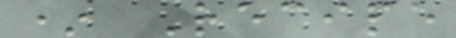* Recipe
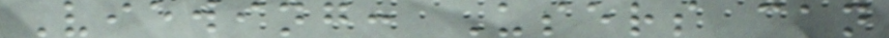Viewing: Users can
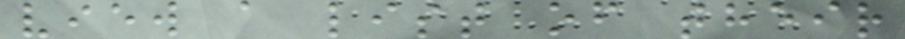view a list of their
